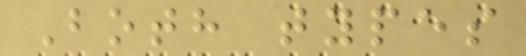Both types
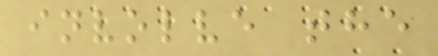involve the
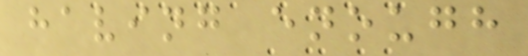having enough
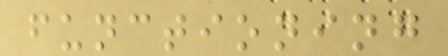functioning
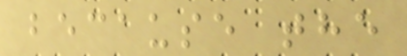because the
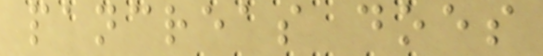pancreas does
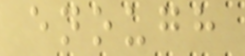enough
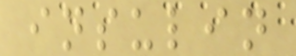insulin
